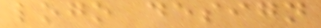logo design
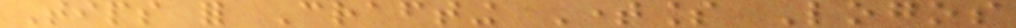Tips for Crafting Timeless Logos
